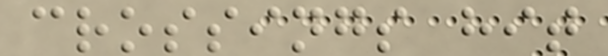crossings hit
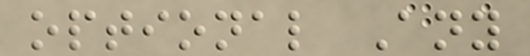optional Any
